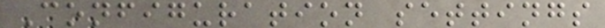Configuration settings
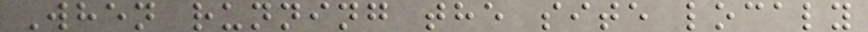When running the site localy
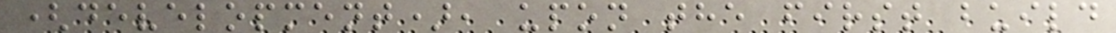(development), upon the first build
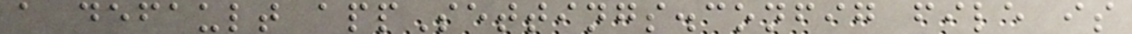a default appSettings.config file is
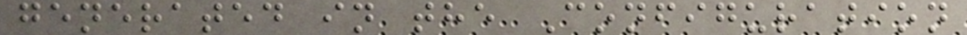generated in the Configuration
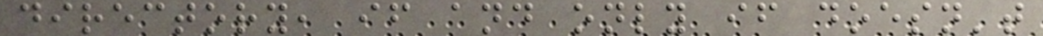directory, if and only if doesn't
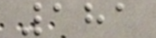181
